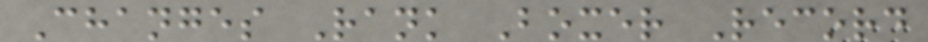Changes Rank Boxer Record
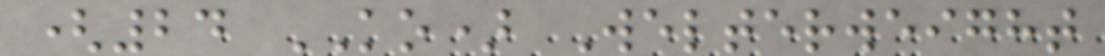(24 KO) Welterweight
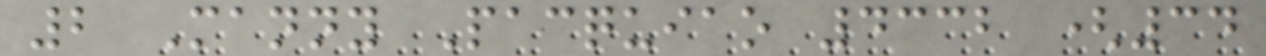2 Manny Pacquiao 4332 (34
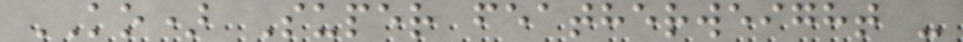KO) Super featherweight -
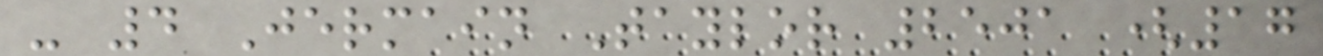- 4 Jermain Taylor 2501 (17
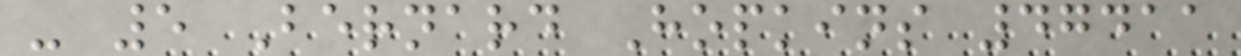- 5 Bernard Hopkins 47411
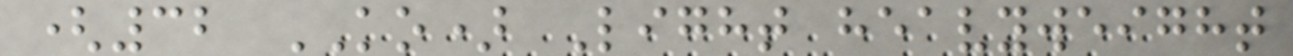(32 KO) Light heavyweight
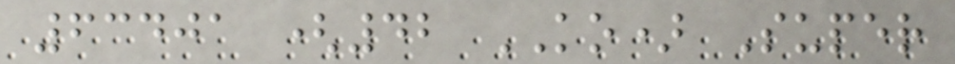63401 (42 KO) Super
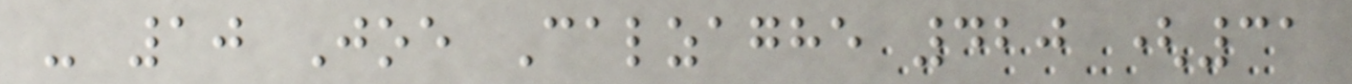- 10 Joe Calzaghe 420 (31
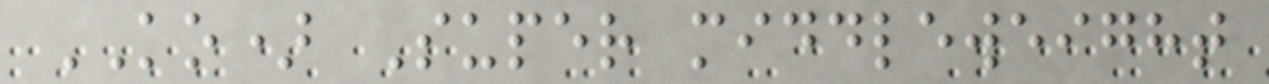KO) Super middleweight
